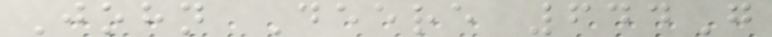John Deere 644G
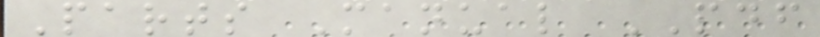Parts Manual PDF
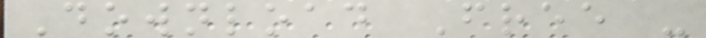Download Free -
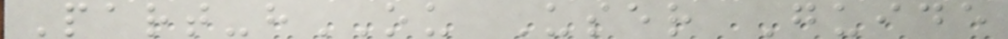Part-hOU User Guide
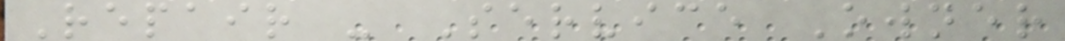Repair - Service Owner
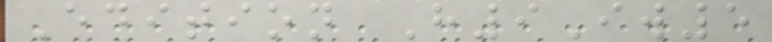Edition H9Iw5
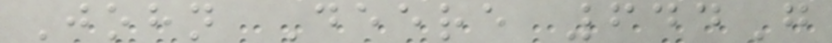John Deere 644G
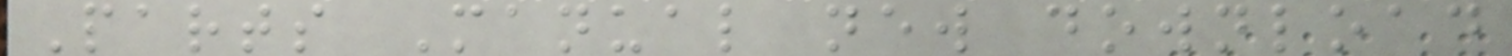Parts Manual new download
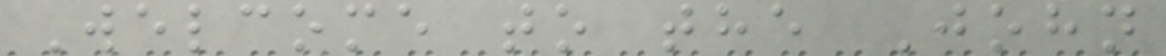Welcome to the John
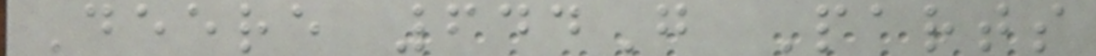Deere 644G Parts
